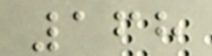168
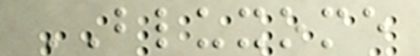BLUXOME
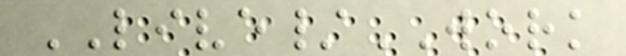LIVE/WORK
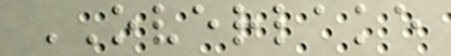OVERLAKE
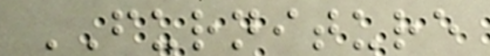FURNITURE
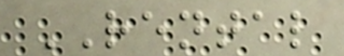RENTAL
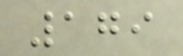179
